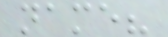name?
